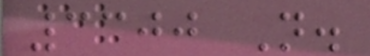3300 N.
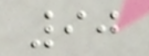90
